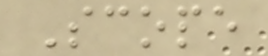Scope
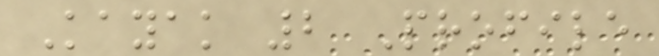Kayak 2 Profile
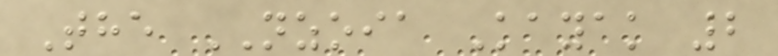The NZOIA Kayak 2
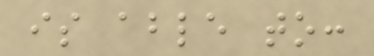is able to:
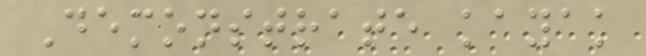Demonstrate kayak
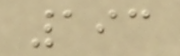193
